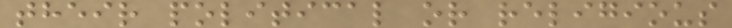their political or religious
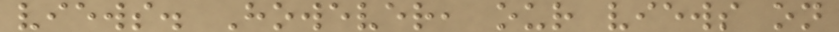views. However, our views on
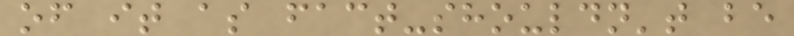of it as fact-shouldn't be
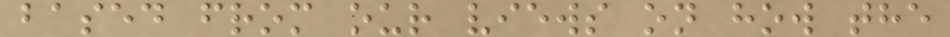based from our views on how the
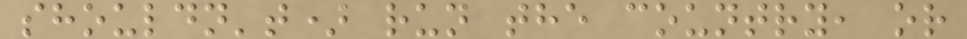shouldn't) run the country, or
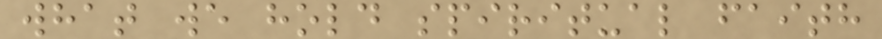what we hold spiritual faith
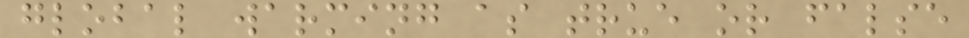global warming as true or false
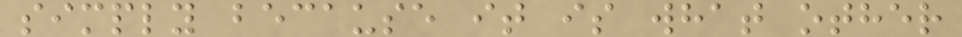simply because it is what other
